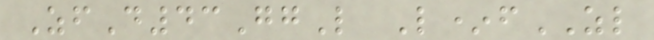ZfD43GgL L*fZL
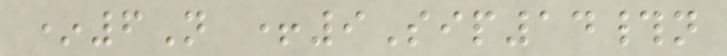*6N +9Sip14#n
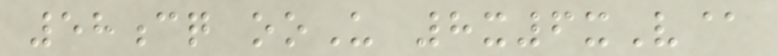58cq ooU 8x6xV@
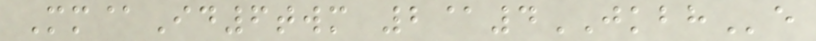Mm@Id6twm 2@4JKBHe
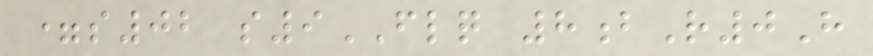=s02 s9FLQ 8bR0H
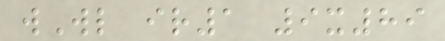wWl ir1 9x89
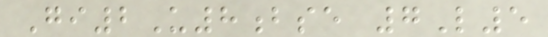Gi2U8bse 7L5
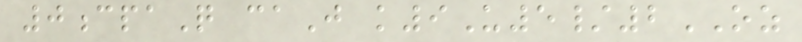0cpaQ caJ k9U5/2OZ
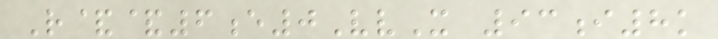R&&6e0VvX 93i8k
